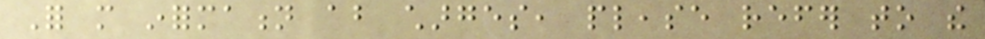For more information about charges, please refer to the
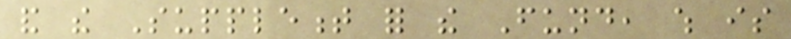and the Supplement for the Fund, which is
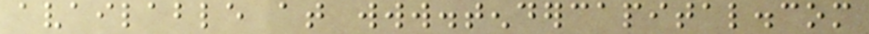available at www.tendercapital.com
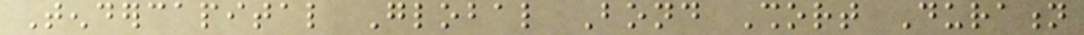Tendercapital Global Bond Short Duration
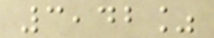3,42%
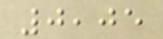0,05
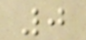0
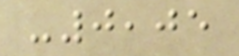-0,05
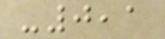-0,1
